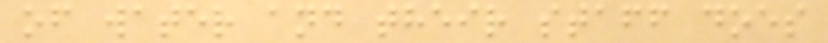of water and their staff does
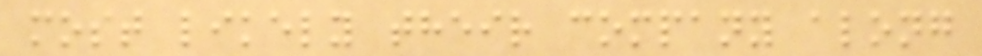most likely their company along
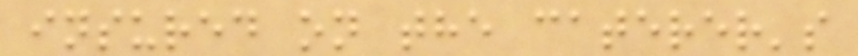insured on the caterer's
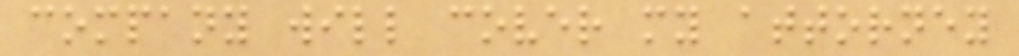company will cover my attorney
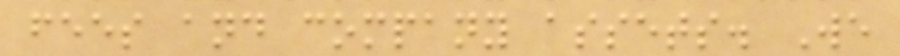fees and company assets. We
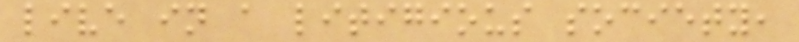live in a litigious society,
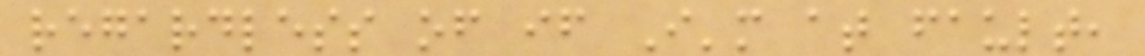regardless of if I'm at fault,
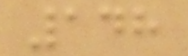148
